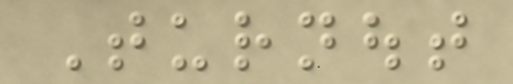Turnout
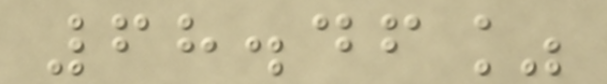68.46%
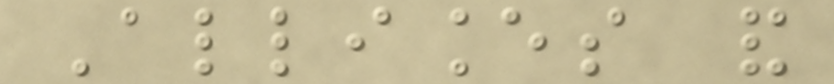Alliances and
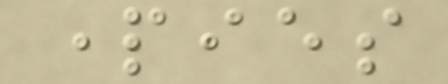parties
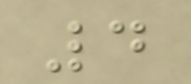4
